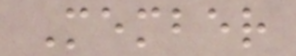Member
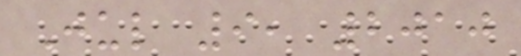Jul 9, 2010
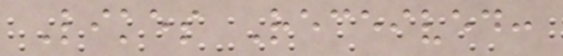Likes Received:
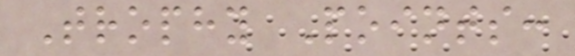Trophy Points:
